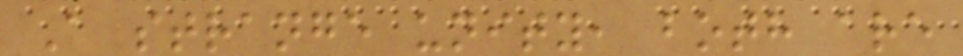A strange unity, both are
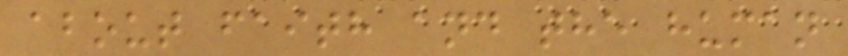about faith and the human
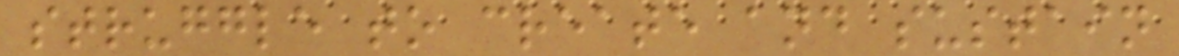struggle to create and sustain
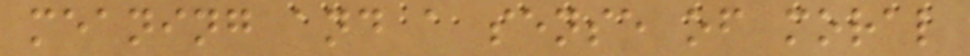meaning and a sense of moral
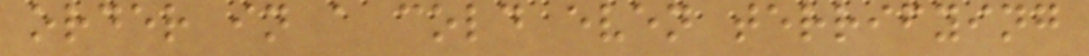order in a cold even terrifying
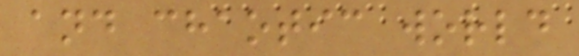and chaotic world
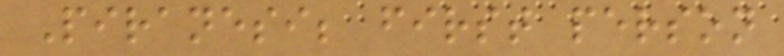Piranesi; first person
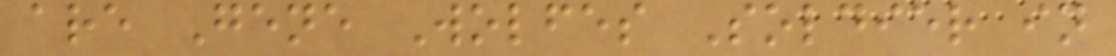are Gene Wolfes Soldier in
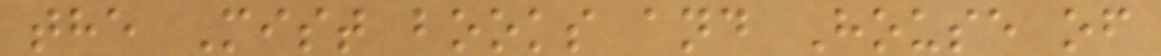the Mist books and House of
